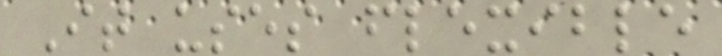It uses flexible
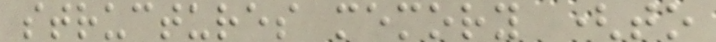structures memory (to
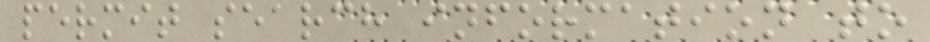permit search information to
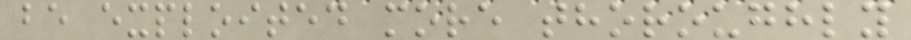be exploited more thoroughly
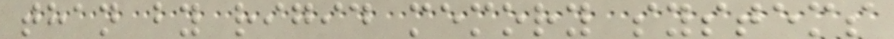than by rigid memory systems
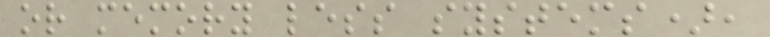or memory less systems),
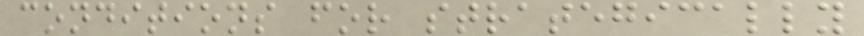conditions for strategically
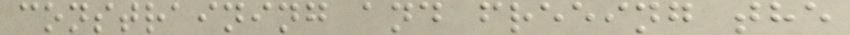constraining and freeing the
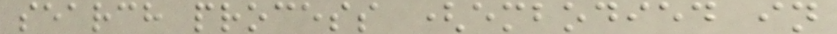search process (embodied in
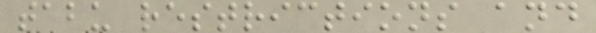tabu restrictions and
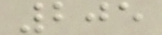205
